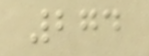274
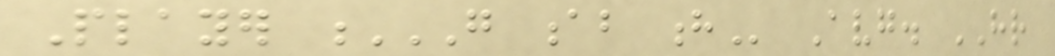Player G AB H Avg. HR
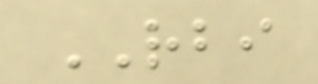RBI
